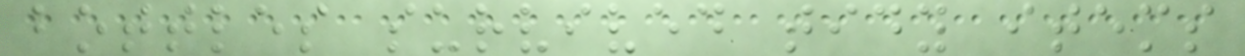bottles survived tidy items
